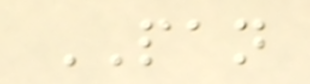PAN
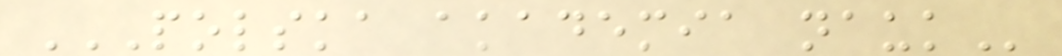POLSKA AKADEMIA NAUK
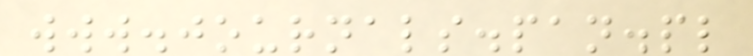www.journals.pan.pl
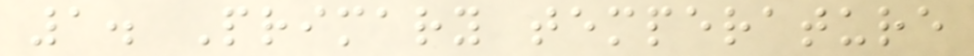1. Primary temperature
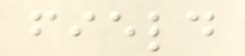field
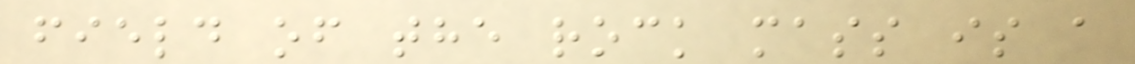field of the rock mass is a
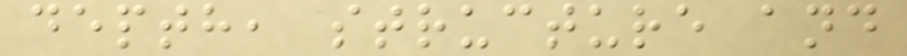depth, structure and
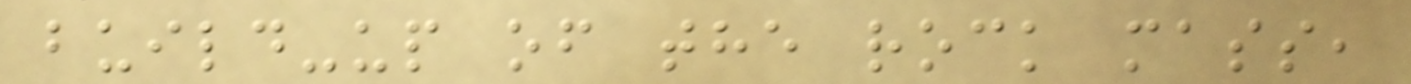build-up of the rock mass,
